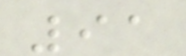91
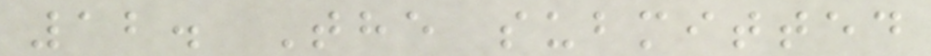12. The submitted
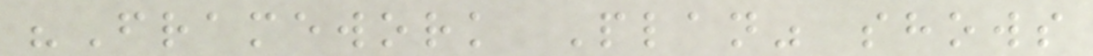"Framework Plan" shows
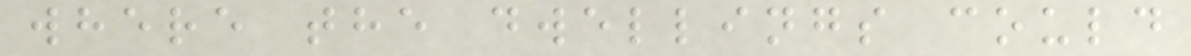where the dwellings could
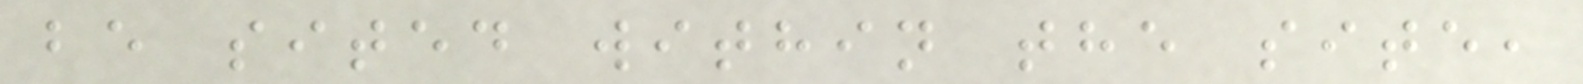be sited within the site,
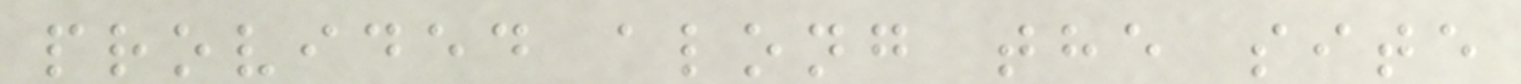provided along the site
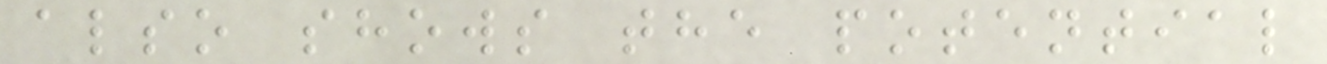also shows the potential
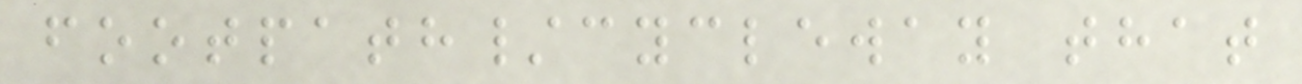footpath/cycleway that
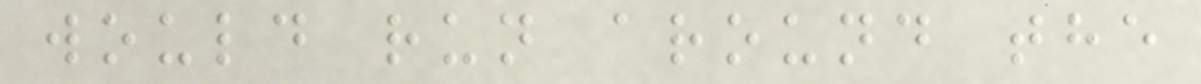would run around the
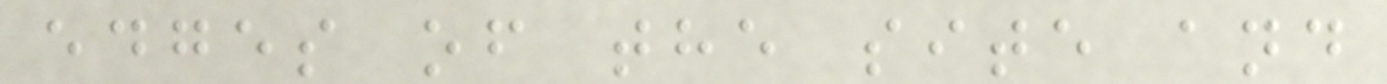edges of the site and
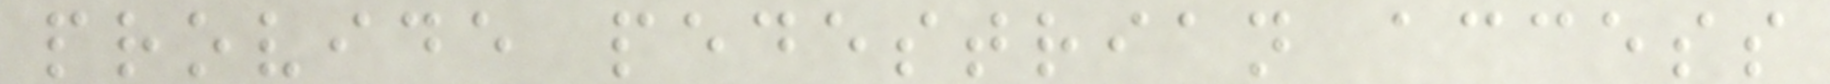provide pedestrian access
